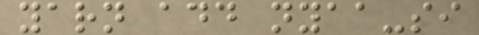yarn add nyaa-si
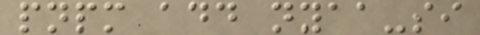pnpm add nyaa-si
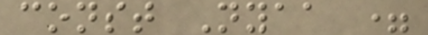const Nyaa =
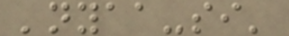'nyaa-si'
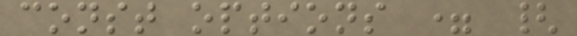const options = {
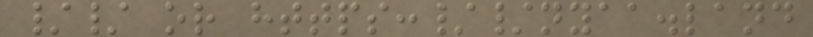// or https://nyaa.land
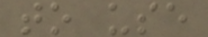to use
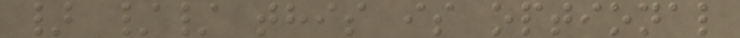} // this is optional
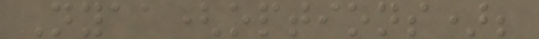Nyaa(options);
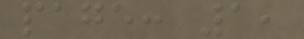page: 1,
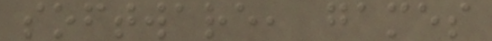software, games
